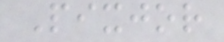Pixjor
